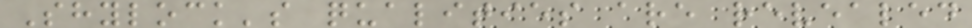Shylock's qualities are revealed
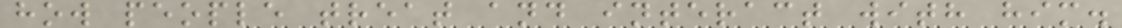how people treat and interact with him.
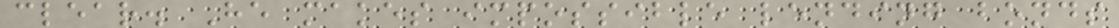clear. He makes impossible lending bonds
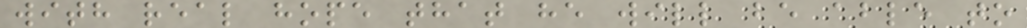with real hope that he will be able to
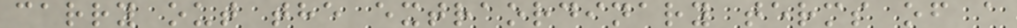carry out the extraordinary terms of a
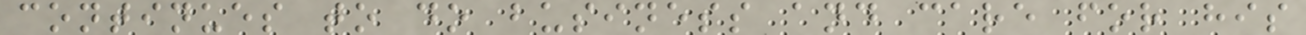continues to do business and care for his
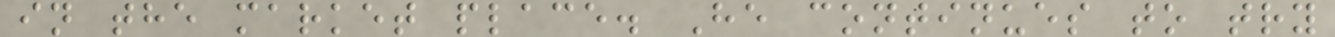in the market place. He continues to try
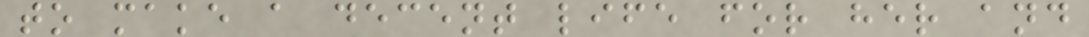to make a decent life for her and
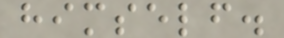himself.
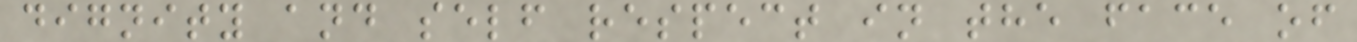dignity and self respect in the face of
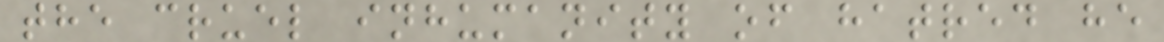the cruel inhumanity of hatred he
